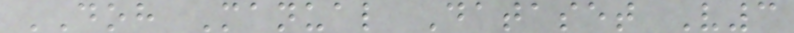DOH Manual Dataset V3
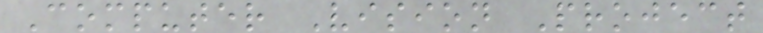Computer Vision Project
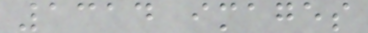1314 images
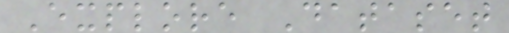Explore Dataset
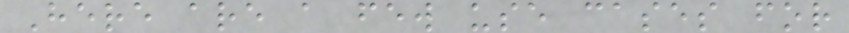Here are a few use cases for
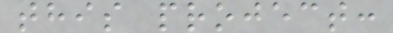this project:
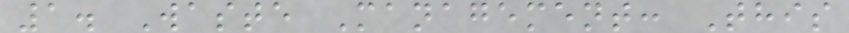1. Waste Management: This
